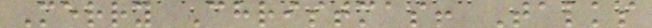Merry Christmas! Talks
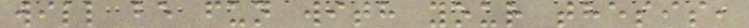will be fun with your thesis,
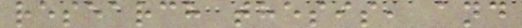research thesis, and
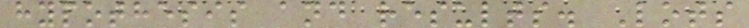hypothesis and results. Lots
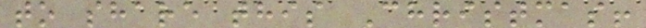to share this Christmas!
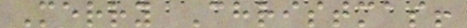Merry Christmas!
